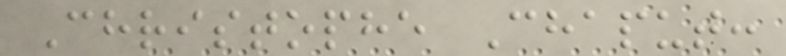Christophe Chaput:
